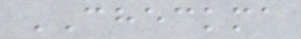CHECKMA
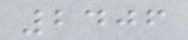2406
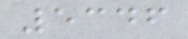5346
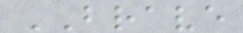BRAVE
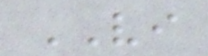VI
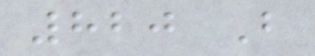820 B
